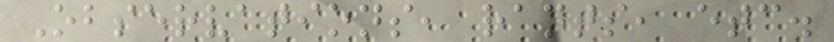Observations, rants, etc.
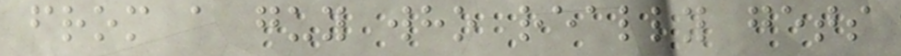from a guy who really gets
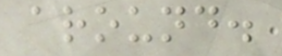around.
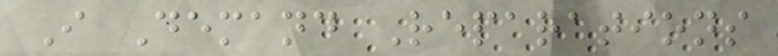I Demand Reparations
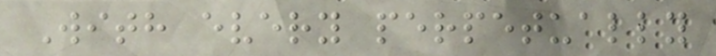With every perpetually
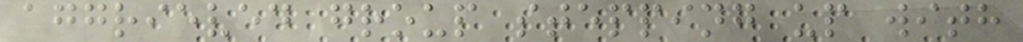aggrieved group stepping up with
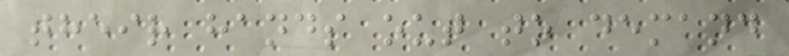their hands out to demand
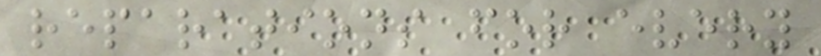reparations for every
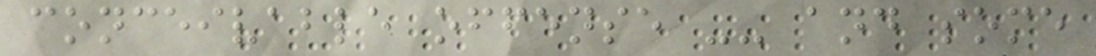conceivable offense -- and some
